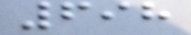698
